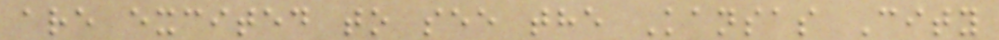are excited to see the Kansas City
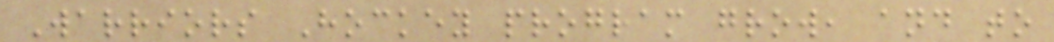Warriors Hockey program grow, and to
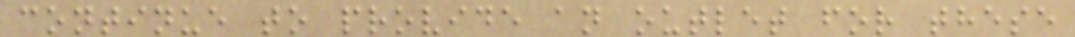continue to provide an outlet for these
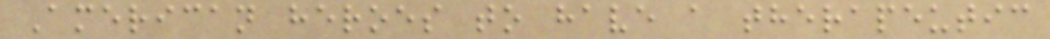American heroes to have a therapeutic
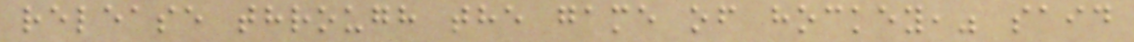release through the game of hockey," said
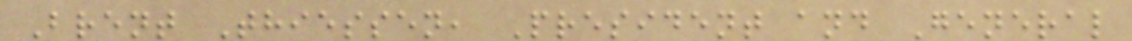Brent Thiessen, President and General
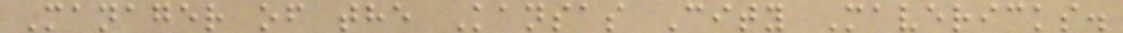Manager of the Kansas City Mavericks.
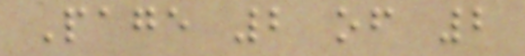Page 2 of 2
